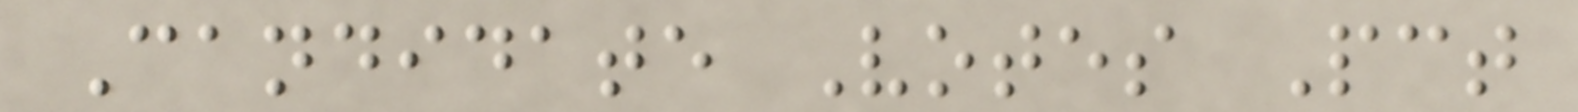Candidate Votes Pct
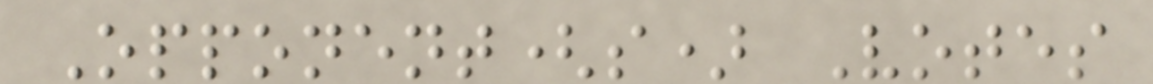Opponent(s) Votes
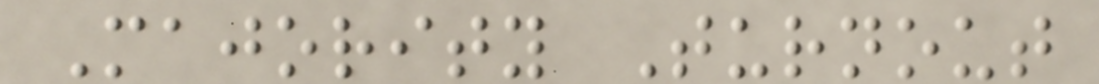Majority Turnout
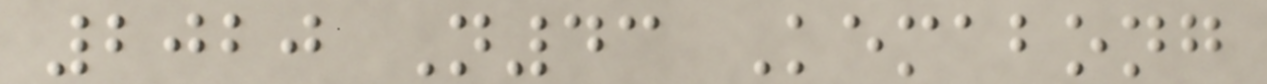2020 N43 Kemabong
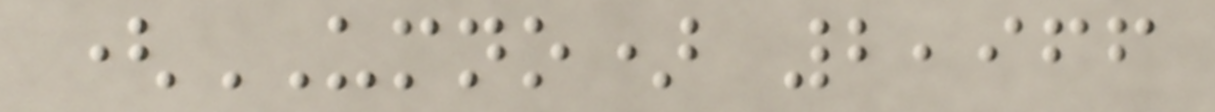(UMNO) 2,966
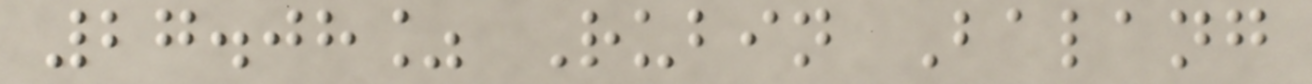27.08% Rubin Balang
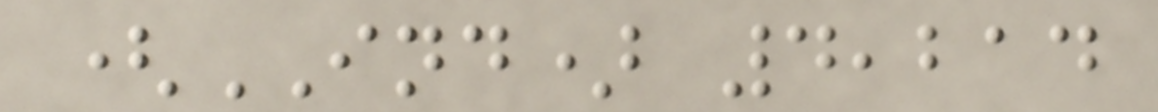(IND) 4,214
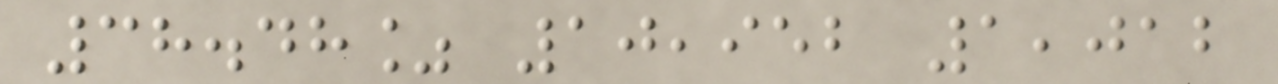38.48% 10,952 1,012
